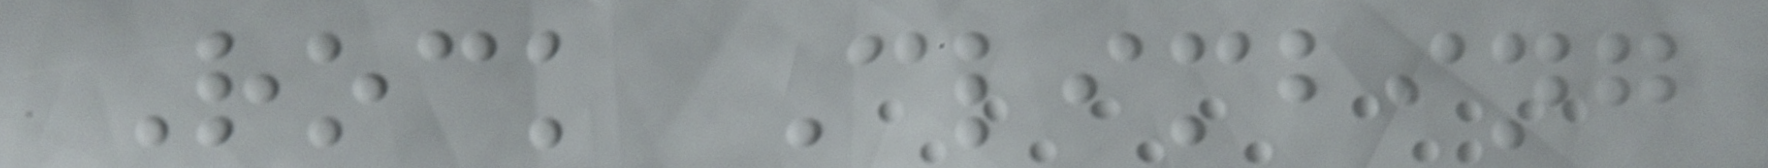Rock Climbing
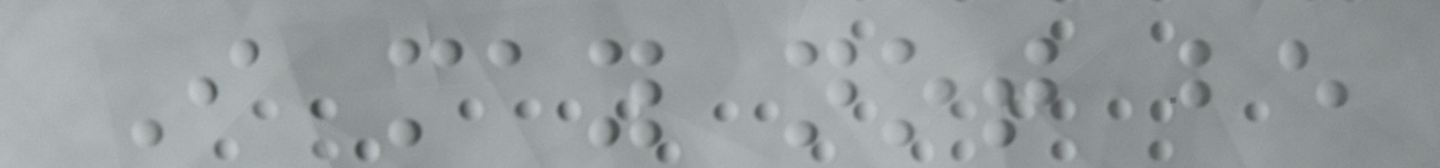I may not be
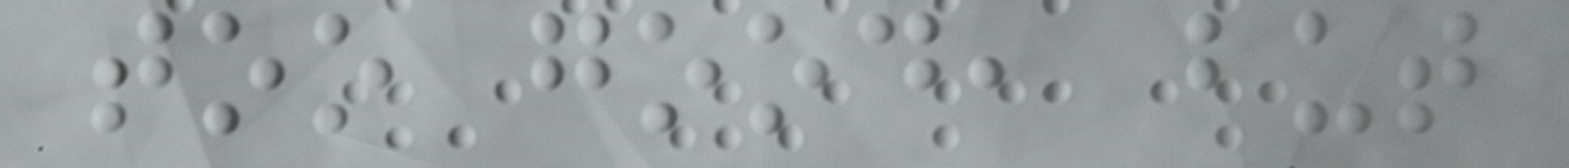too good, but
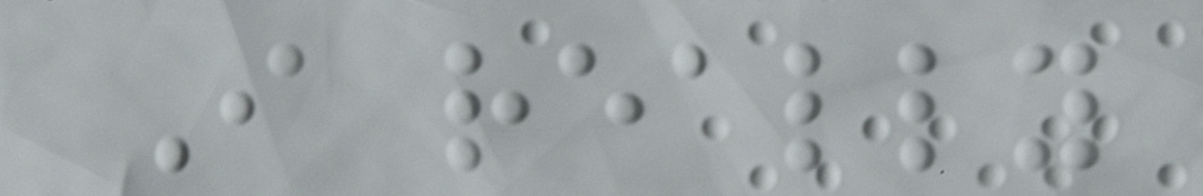I really
